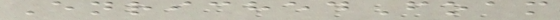EnrichedFoam
